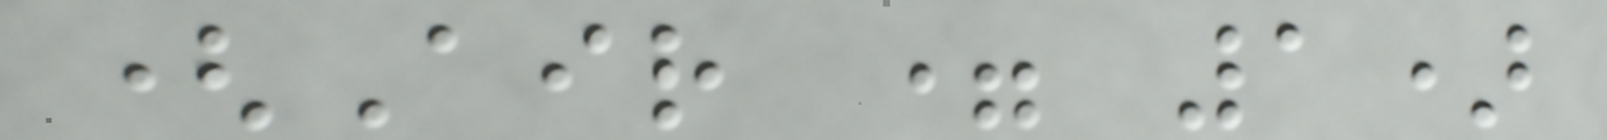(Air = 1)
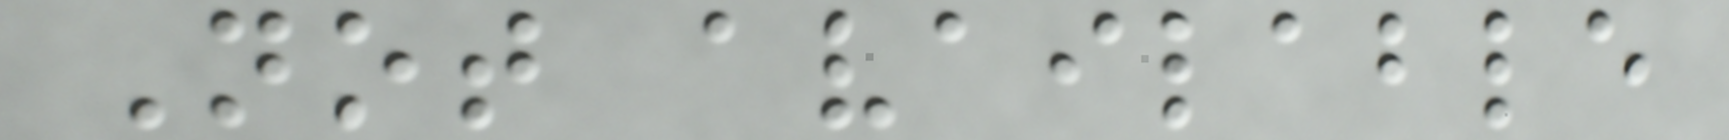Not available
